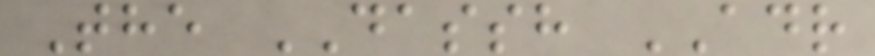The DASSH ADR
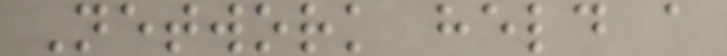Network held a
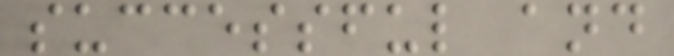successful and
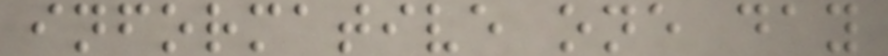informative one day
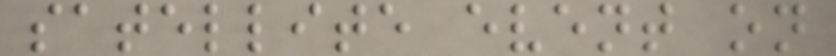satellite event on
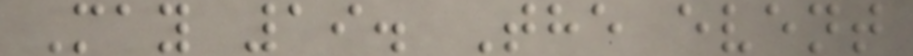May 19. The event
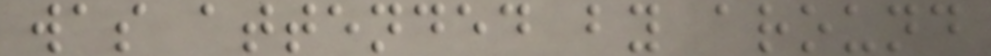was attended by around
